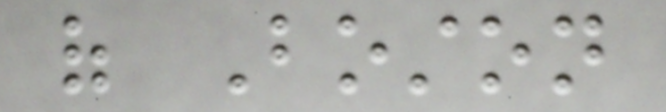of Boston
